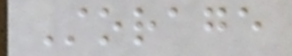Storage
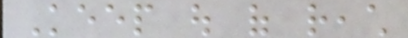Keep out of reach
